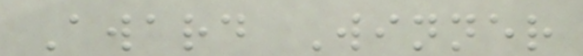Award Winner
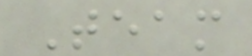Team
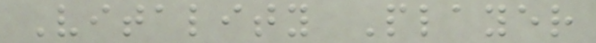Vitality Player
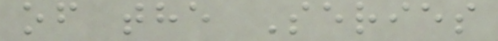of the Series
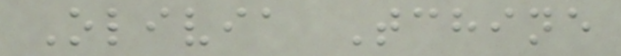Olivia Tchine
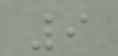9
